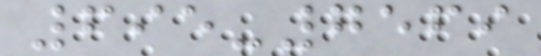695-7569
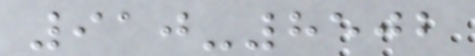910-8502
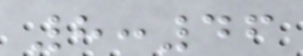8:46
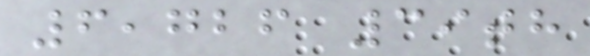6,726 39th
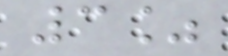3%
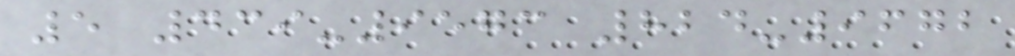5 439-9573 824-9672
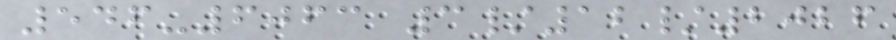546-6063 3/12/2026
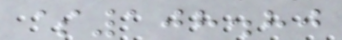$108.80
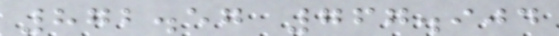872.57 767.904
